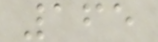165
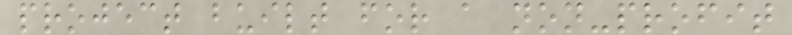project built for a non-profit
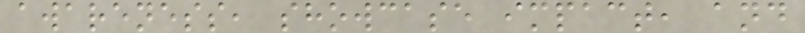awareness, showcase impact, and
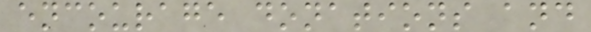encourage donations and
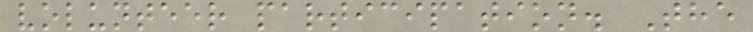volunteer participation. The
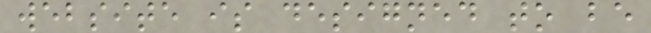website is designed to be
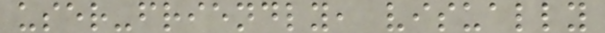user-friendly, visually
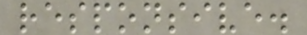responsive.
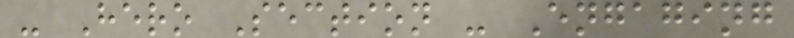- Hero Section - Engaging
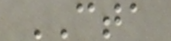CTA
